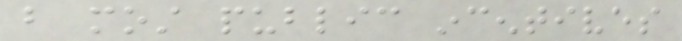but most public incentives
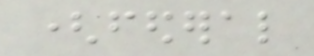(federal
